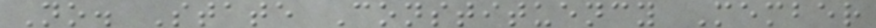No. State Constituency Member
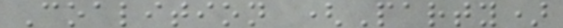Coalition (Party)
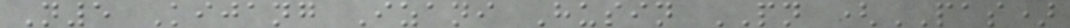N5 Kijang Izani Husin PN (PAS)
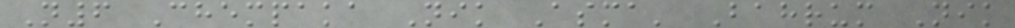N6 Chempaka Nik Asma' Bahrum Nik
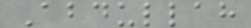Abdullah
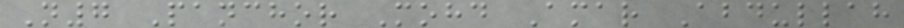N7 Panchor Mohd Amar Abdullah
